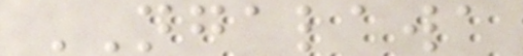NGALAWA
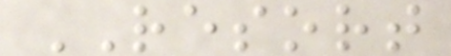RESORT
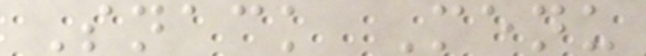Snack Menu
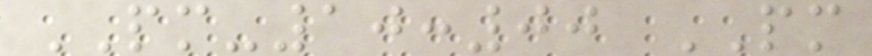PM-10:00 PM
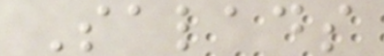Salads
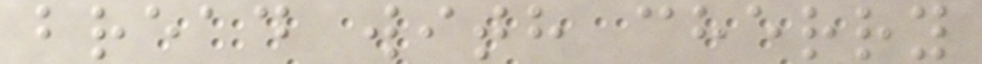bread with cherry
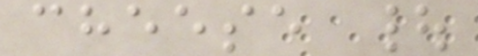cheese |
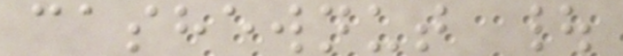cashewnut |
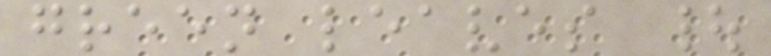green leaves |
